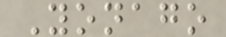Yonago
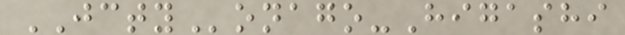JCTYonago-Higashi
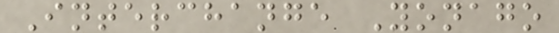Interchange Yonago
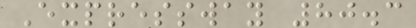Expressway 80.3
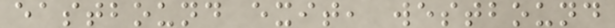eastbound exit, westbound
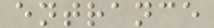entrance
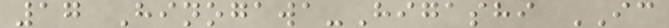17 Hinogawa-Higashi IC
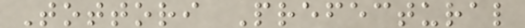Tottori Prefectural
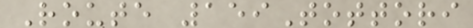Route 159Tottori
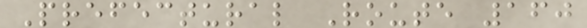Prefectural Route 160
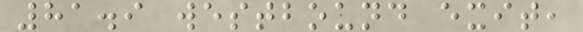81.9 westbound exit,
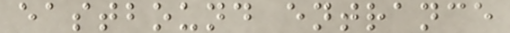eastbound entrance
